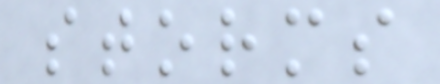storms
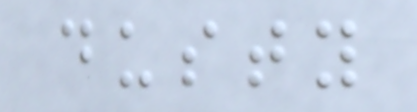dusty
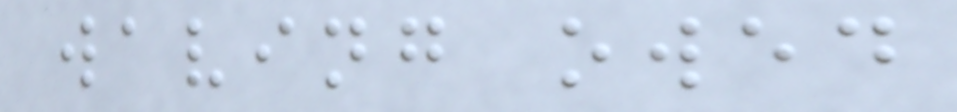waving owed
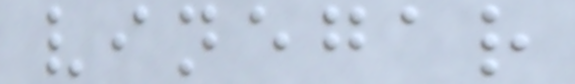vinegar
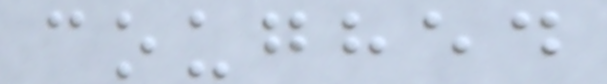coughed
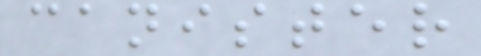canister
